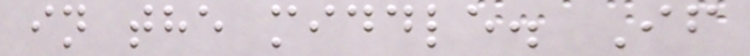in the middle. If
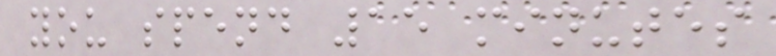you spend 15 minutes
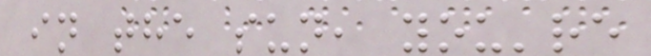in the sun, you're
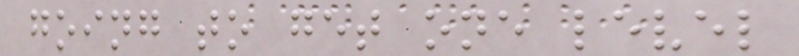going to get one level
